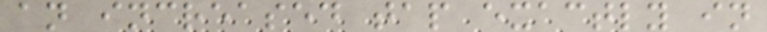an increased tap exactly in
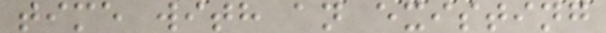time with an existing
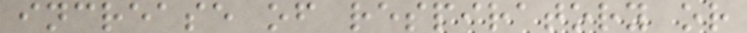increase of respiratory or
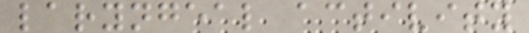laryngeal activity
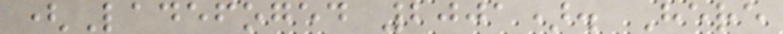(Ladefoged 2001). Here
